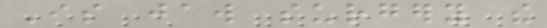Is jaw surgery the
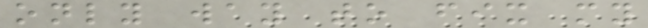only way to fix my
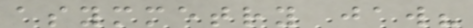asymmetry jaw?
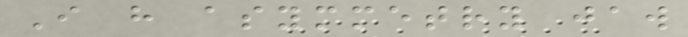I have asymmetry jaw
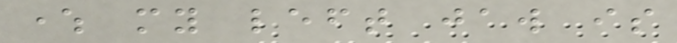where my left jaw is
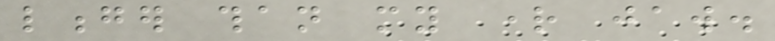longer than my right jaw.
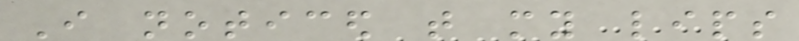I noticed that my lips
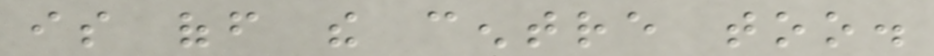is off the centre too.
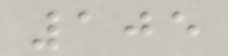105
